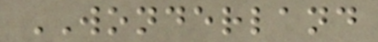WONDERLAND
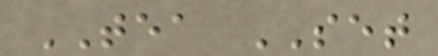TEA SET
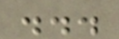...
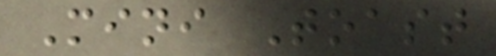Mini Toast
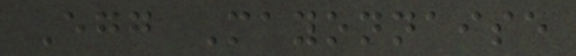Egg Mayonnaise
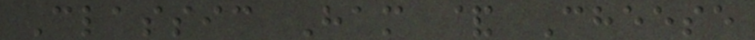Classic Ham & Cheese
